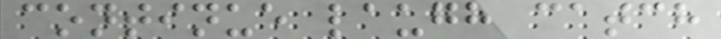continue laugh catch
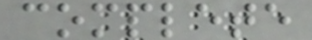complete
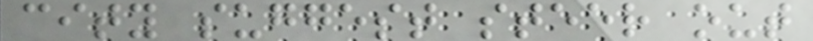city suggest steer out
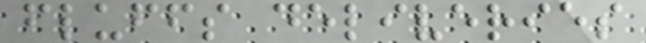fluffs deliveries
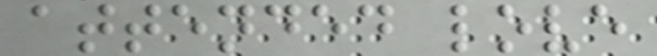attended love
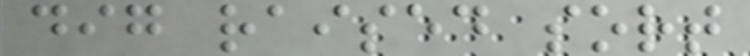dig raised sort
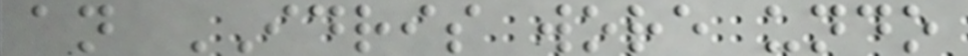an IDRIS wore undo
